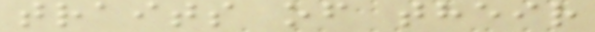traits of their
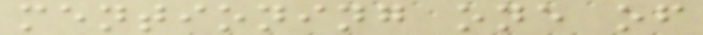mentioning one of
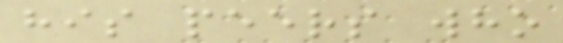his peers who
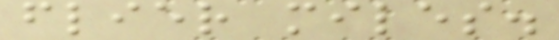flier miles.
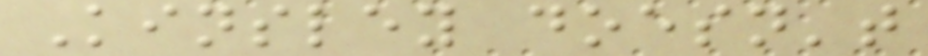Kinsley doesn't
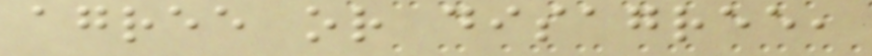agree or disagree,
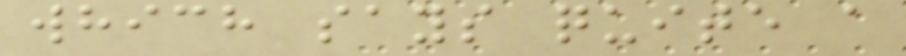which says quite a
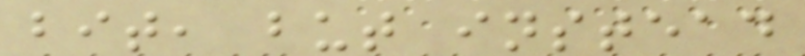bit, but instead
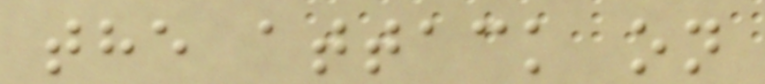the attack on
